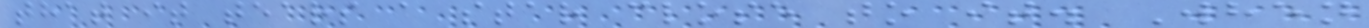that it tears a star close to it. When
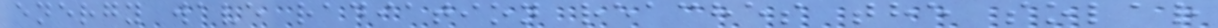energy wave radiation reaches the solar
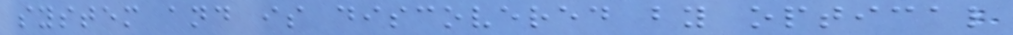system and is discovered by optical
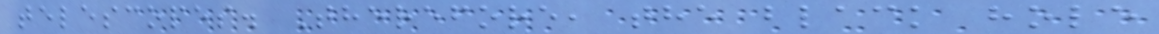telescopes. Therefore, the black hole
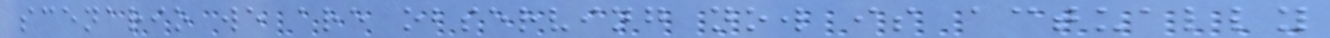scenario we are observing now is actually
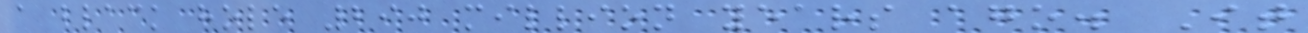a black hole 290 million years ago. It
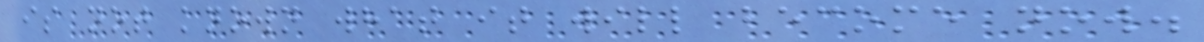is not known what it will become now.
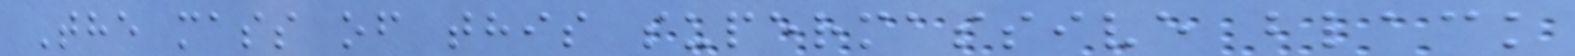The mass of this supermassive black
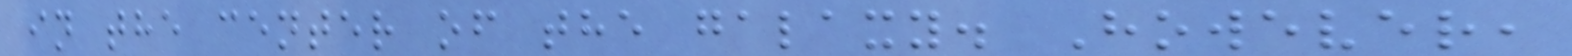in the center of the galaxy. However,
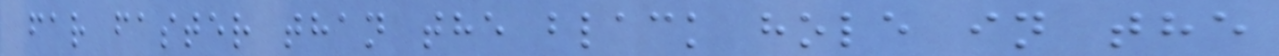far faster than the black hole in the
